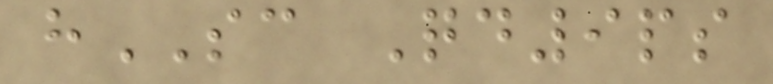hSC Qd9ps
